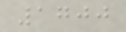1700
